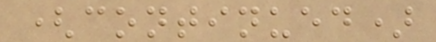(continued)
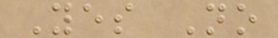Yes No
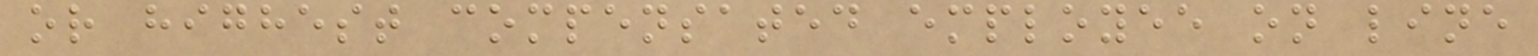or highest compensated employee on line
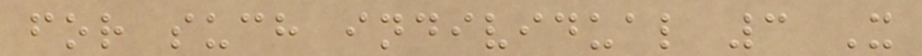for such individual 3 X
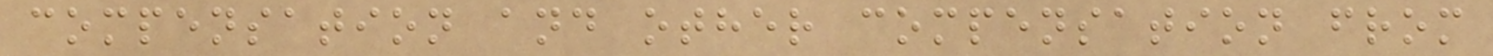compensation and other compensation from
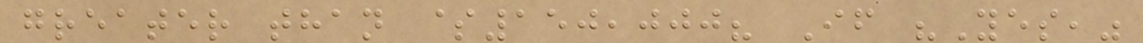greater than $150,000? If "Yes,"
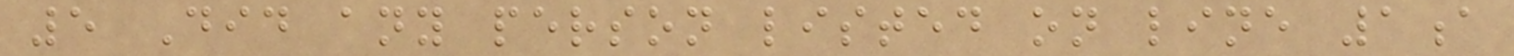5 Did any person listed on line 1a
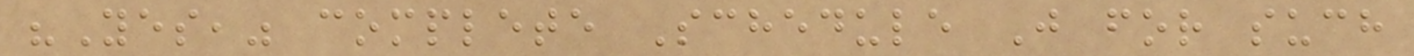"Yes," complete Schedule J for such
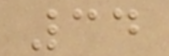34
